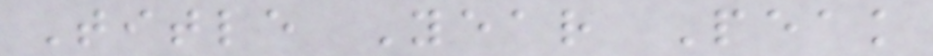Title Year Peak
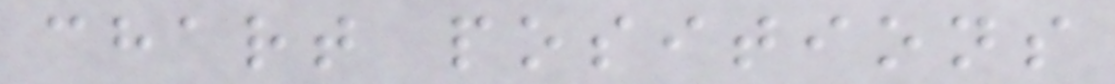chart positions
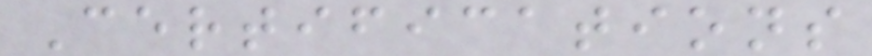Certifications
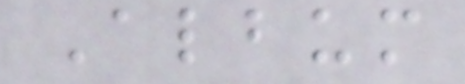Album
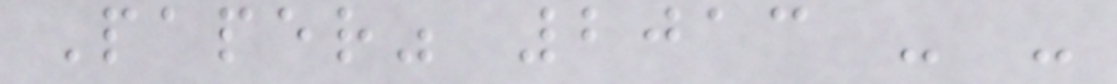Paper" 2013 - -
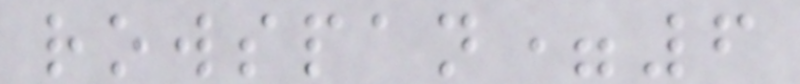rowspan=6
